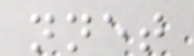nnet
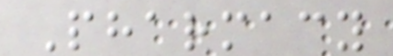Pharmacy
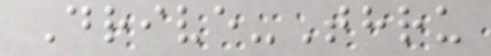Drive-Thru
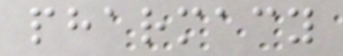pharmacy
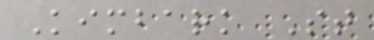Kimbark St
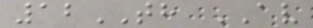12TH AV
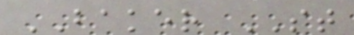BAKER ST
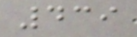439
